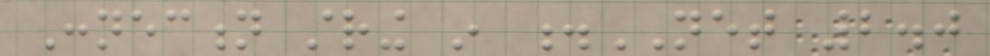Connection string in .NET 2.0
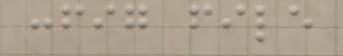config file
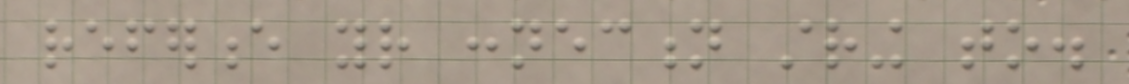reference your connection string to.
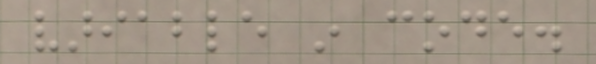variable in code.
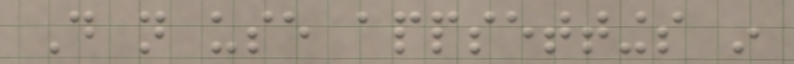Do not use appsettings in
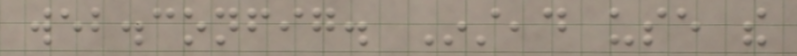web.config. Instead use the
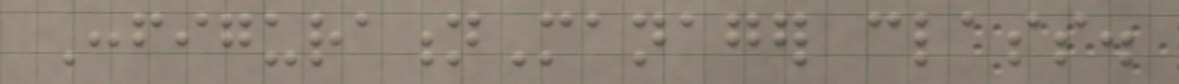ConfigurationManager class.
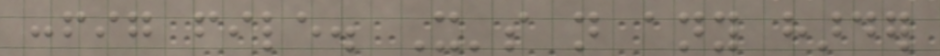config file. It's not any harder
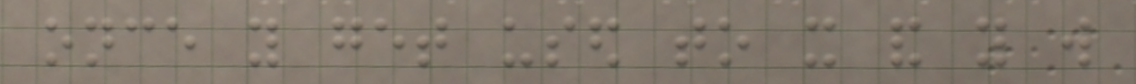once you get used to it and you will
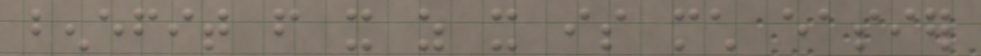benefit from it as it is much easier
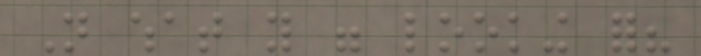Not what you were looking for?
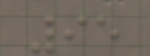95
